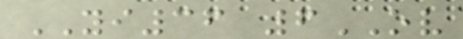YI36 6OV
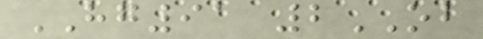HG91 2OB
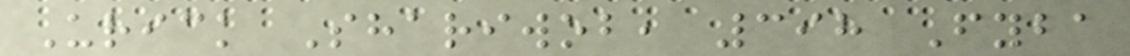Urick Shariwob, 398 Fyba
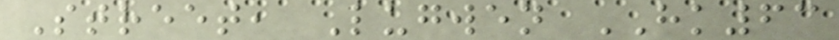Street, Lugwen HK63
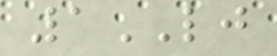1LJ
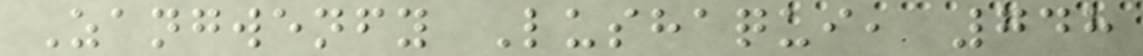Zangwenfy Lushaqui, 748
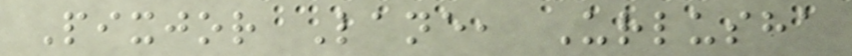Pixjor Lane, Urlusha
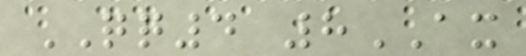QQ4 8AX
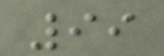99
